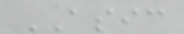ASIC
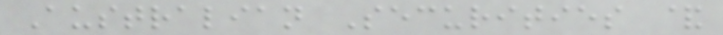Australian Securities &
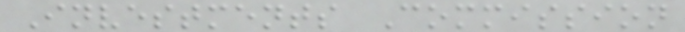Investments Commission
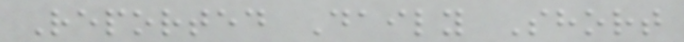Reported Daily Short
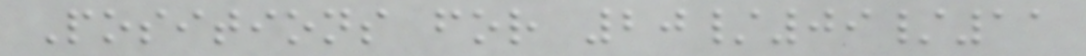Positions for 20/09/11
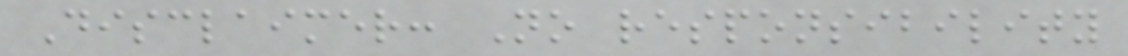Disclaimer: No responsibility
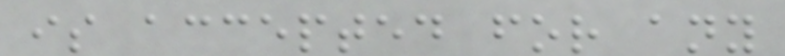is accepted for any
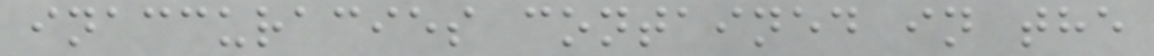inaccuracies contained in the
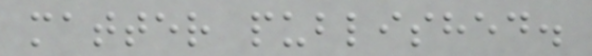matter published.
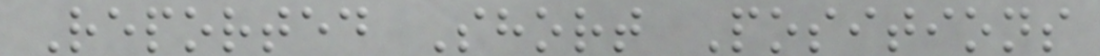Reported Short Positions
